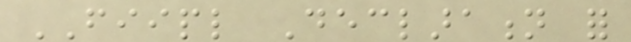FIIPL Declaration for
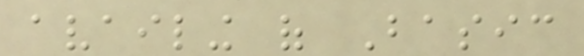availing of Basic
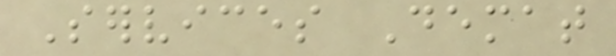Services Demat
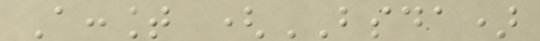Account (BSDA)
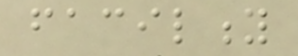facility
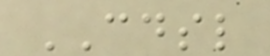CDSL
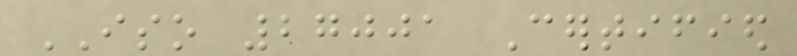ISO 27001 Certified
